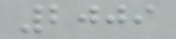2009
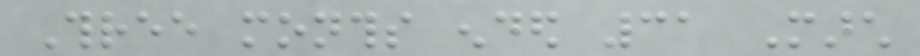Three months ended 31 March
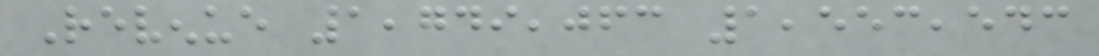Revenue 1,749,063 1,553,543
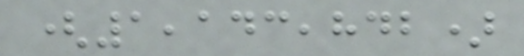(1,143,842)
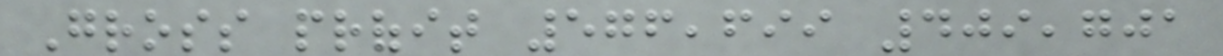Gross profit 576,699 409,701
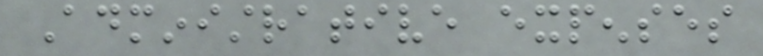Administrative expenses
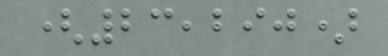(23,290)
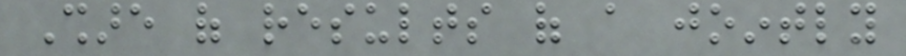Share of results of a jointly
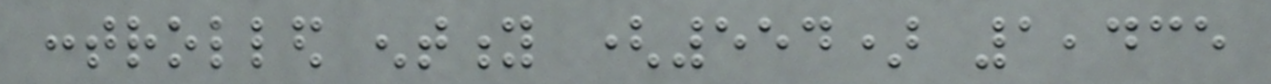controlled entity (554) 1,435
